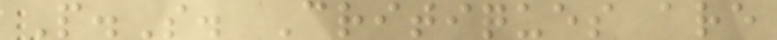P.S. Critiques are
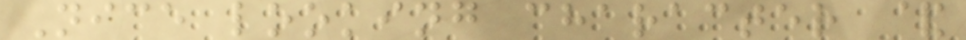Nice looking character &
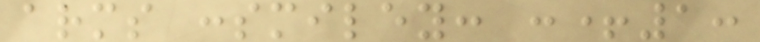arms :smiley: :+1:
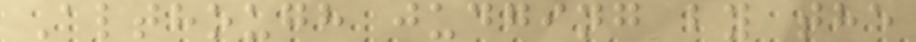Although judging by the
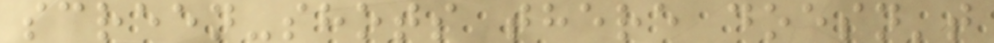screen-shots there doesn't
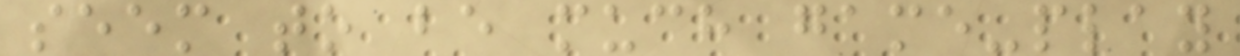seem to be much game-play
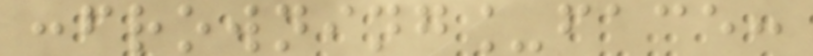:frowning_face:
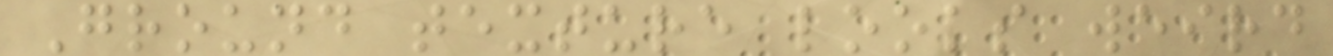Ground texture looks weird
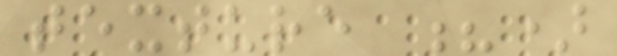texture ?)
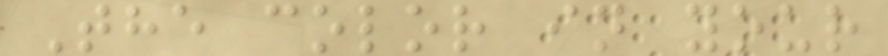The color in your
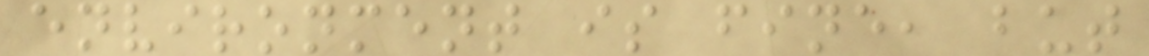environment is fine, but
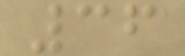36
